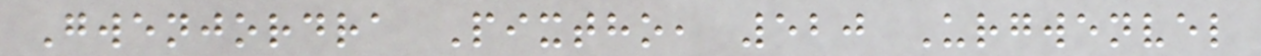Gwenjordra Pixtho, 520 Urgwenvel
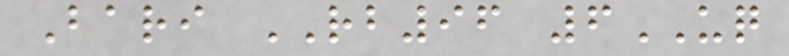Bari RB96 6UQ
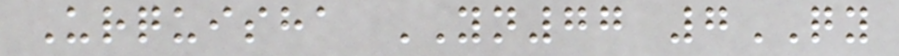Urquisha YN77 7QY
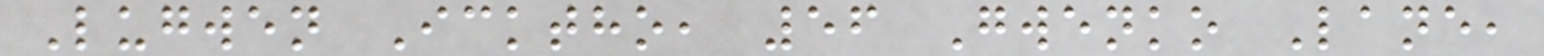Lugwen Icktho, 56 Gwenko Lane,
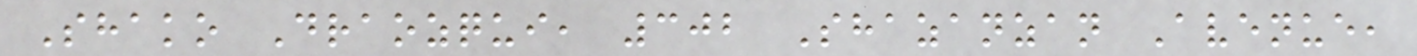Shako Draozqui, 302 Shazanzan Avenue,
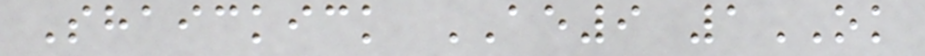Shaickick AE9 1OK
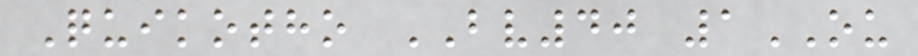Quikotho BV40 1OU
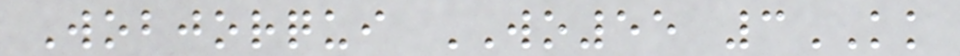Wobjorqui WO55 3KK
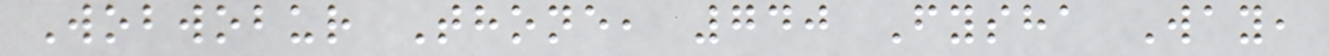Wobwobur Thone, 740 Fysha Way,
